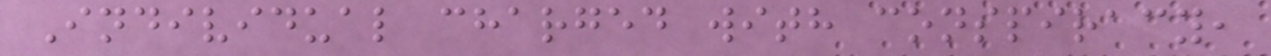Individual charged with conspiracy,
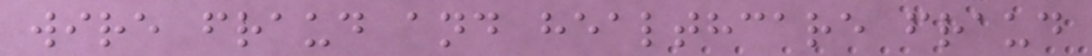wire fraud and healthcare fraud
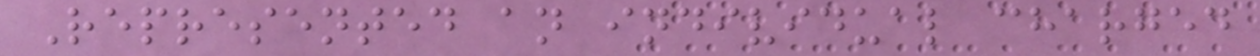Represented an individual charged
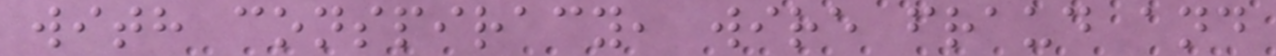with conspiracy, wire fraud and
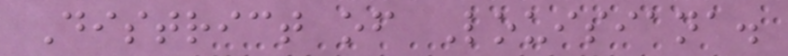District of Louisiana.
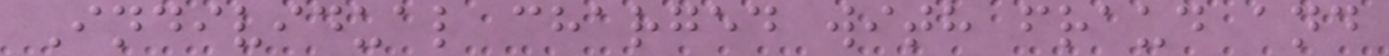Individual charged with fraud and
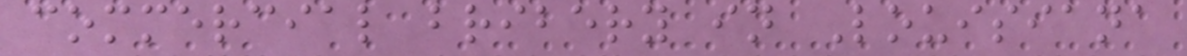commercial bribery in Louisiana
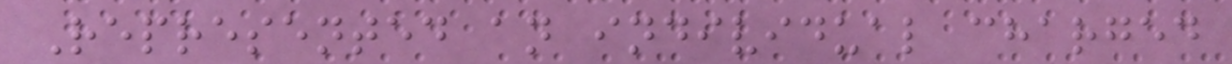Represented an individual charged
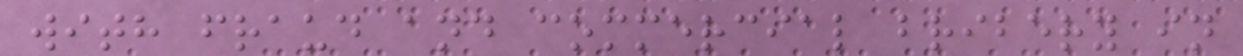with fraud and commercial bribery in
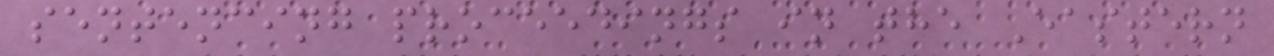sentencing proceedings in the Eastern
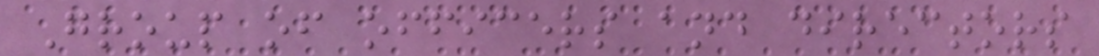Group of officers and directors
